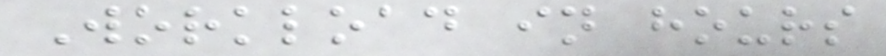Workload in hours
